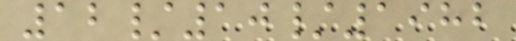12/10/1982
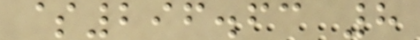$296.63 8
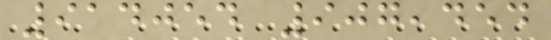914054 907,454
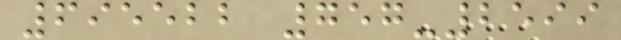695522 757-2599
